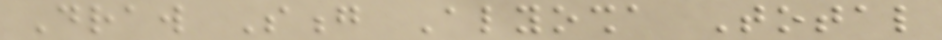Draw Song Alyosha Total
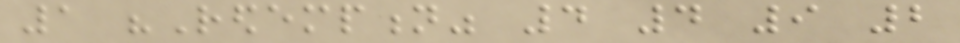1 "Redemption" 4 4 9 2
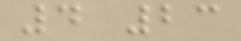4 23
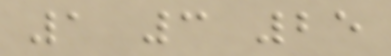1 3 25
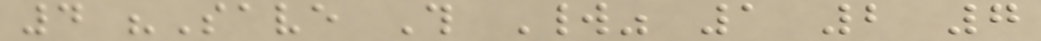4 "Save This World" 1 2 7
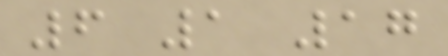6 1 17
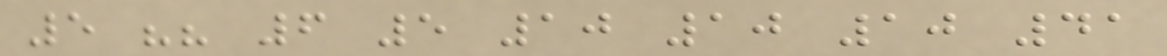5 "" 6 5 10 10 10 41
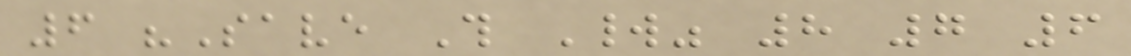6 "Save This World" 8 7 6
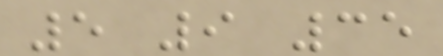5 9 35
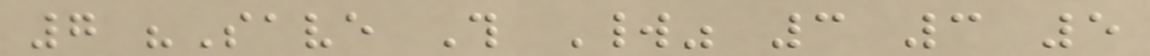7 "Save This World" 3 3 5
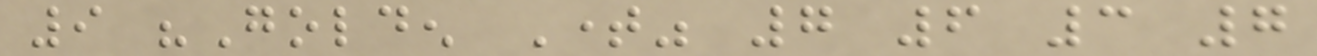9 "Golden Time" 7 6 3 7
